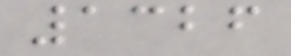1326
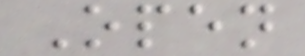Open
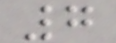7
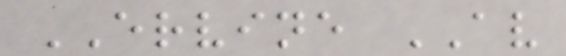ERVINE AV
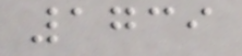1739
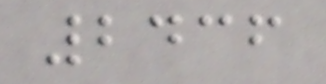2436
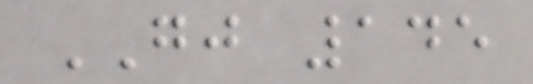GJ 145
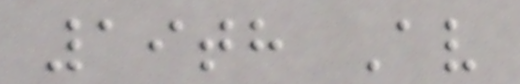19th Av
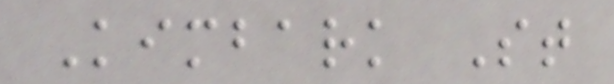Kimbark St
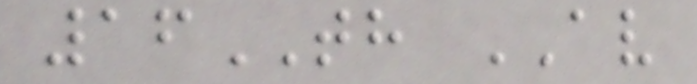16TH AV
